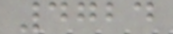4724
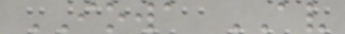IOWA AV
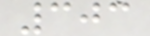303
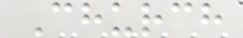Church
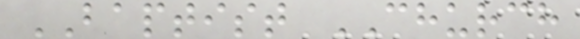BAPTIST CHURCH
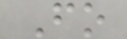Fo
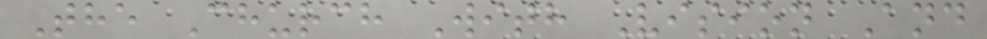The Church With Vision And
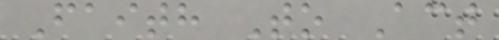Faith To Act
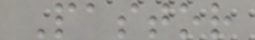Pastor
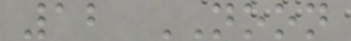12 NOON
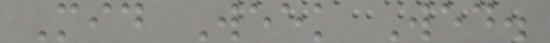Mid Week Wed.
